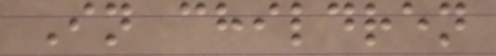In children
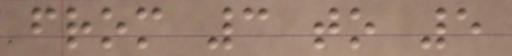from 3 to 5
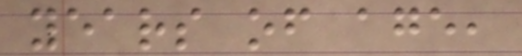years of age,
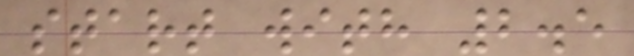start with 2.5
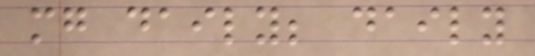mg daily; daily
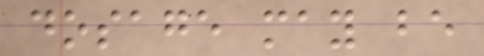dosage may be
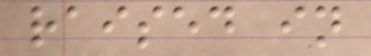raised in
